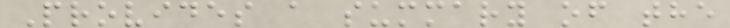Provides a summary of the
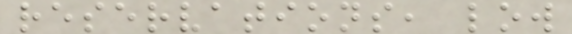reservations, low
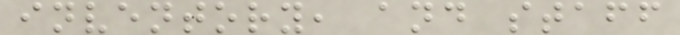inventory, and staff
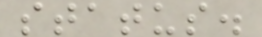status.
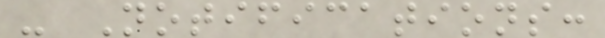- Notifications:
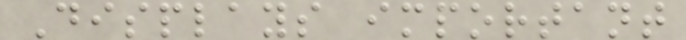Displays important
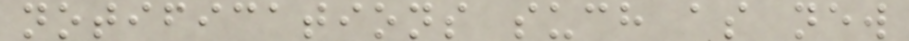notifications such as new
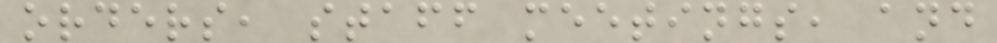orders, staff meetings, and
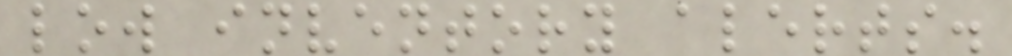low inventory alerts.
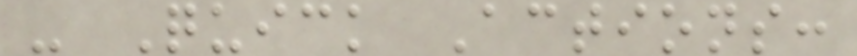- Quick Actions:
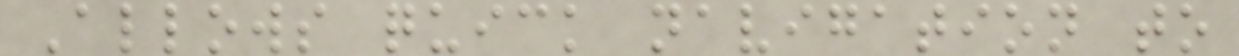Allows quick navigation to
